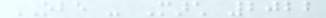OBE - March 2022
